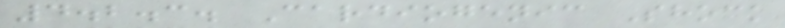4.2.3. Cardiogenic Shock
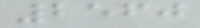2560
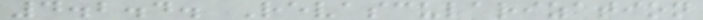4.2.4. Revascularization
